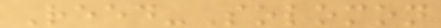Reed-Solomon
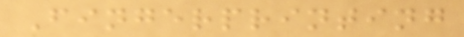Fingerprinting
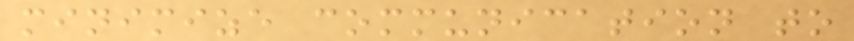minimize communication to
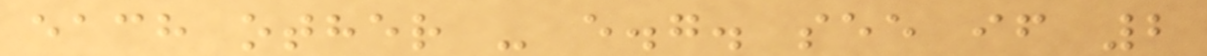each other - e.g. see if 2
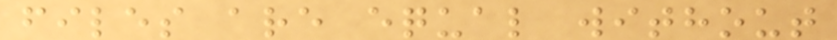files are equal without
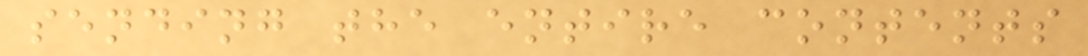sending the entire contents
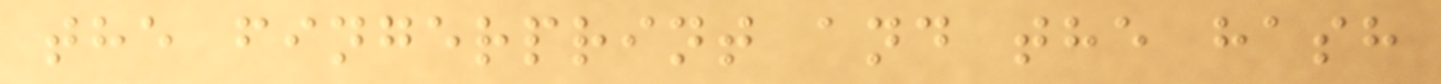the fingerprint and the hash
